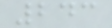243
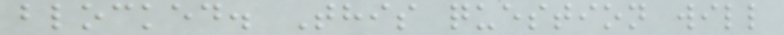blocked. This question will
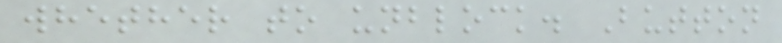whether to unblock. Button
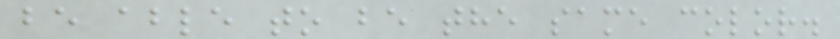be able to be the same color.
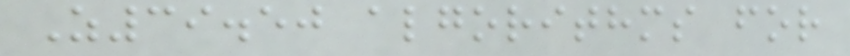Z39.50 algorithms for
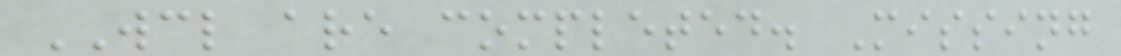WCL are completed. Missing
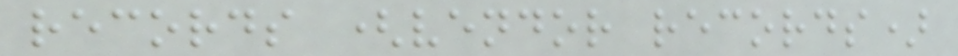records (vendor records)
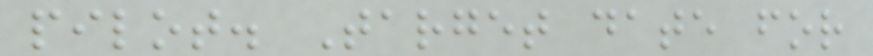pilot. Target date for
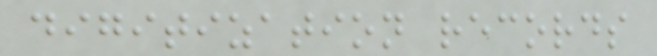digitization records
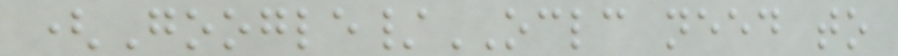(Google/OCLC need to
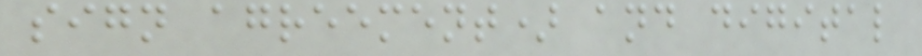sign agreement) and digital
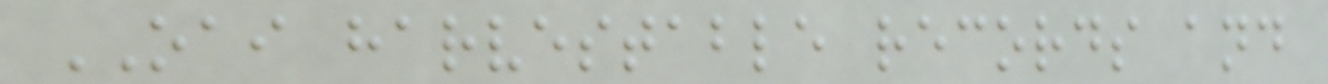OAI harvestable records and
